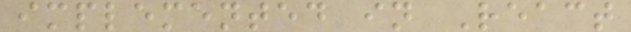implemented in React
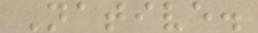Native.
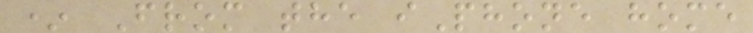* From the iPhone home
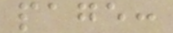page:
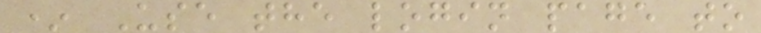* Use the login page to
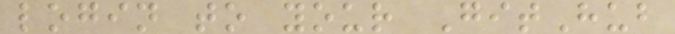login to your GitHub
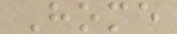Home
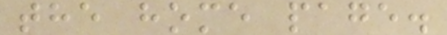the home page.
